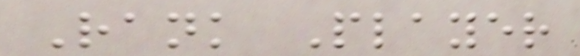Rank Player
